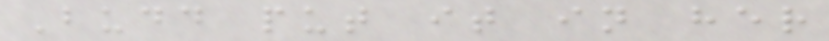Budd put it in her
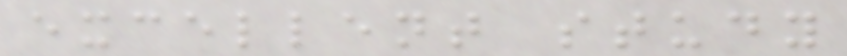excellent study
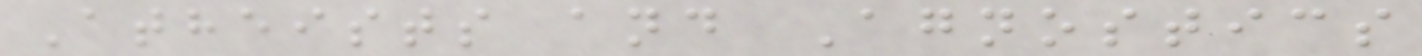Atheists and Agnostics
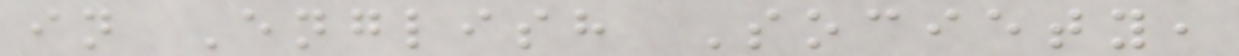in English Society,
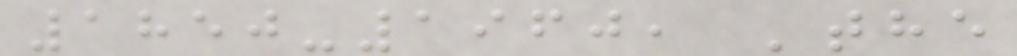1850-1960, 'the
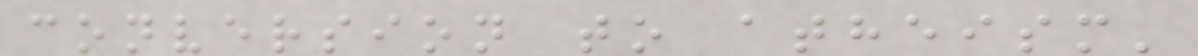conversion to atheism'
